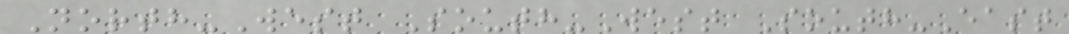North-West South-West South-East
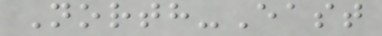North-East
